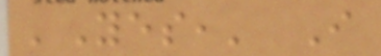'Yes,' I
